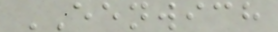EENWICH
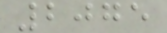2075
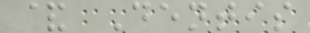& Dentis
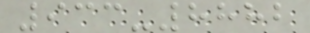933-8882
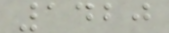1420
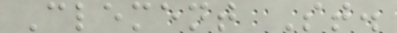Clement St.
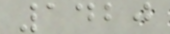1420
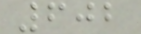602
